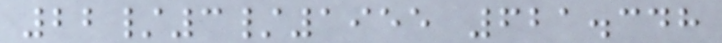22/3/1955 621.348
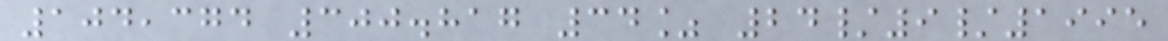104,374 300.817 34% 24/9/1995
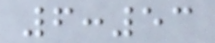6:53
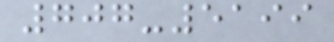707-5199
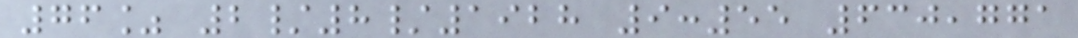76% 2/8/1928 9:55 630,771
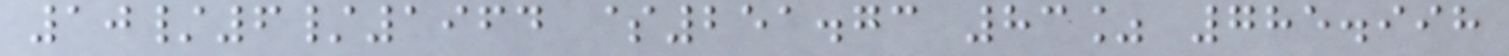10/6/1964 $251.73 83% 785.998
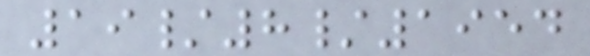19/8/1954
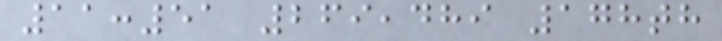11:51 269,489 178th
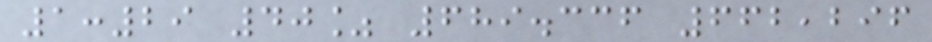1:29 40% 689.336 662,296
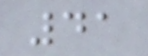41
